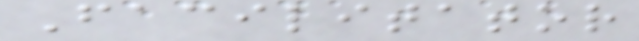Facilitator
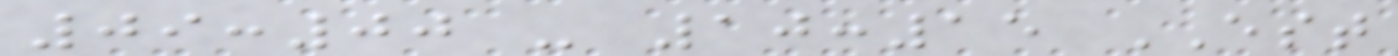09:00 - 10:15 EST
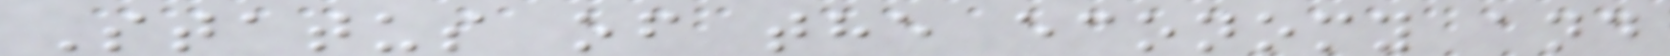Status of the economy and
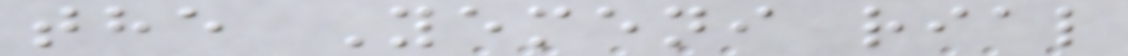the Yemeni rial
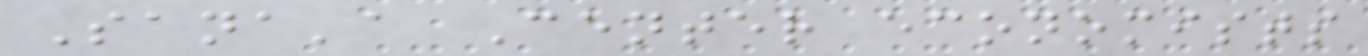Sana'a Center economists
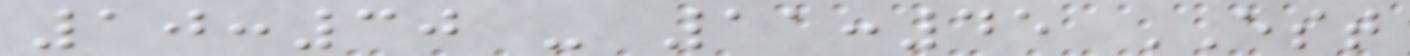10:30 - 11:45 EST
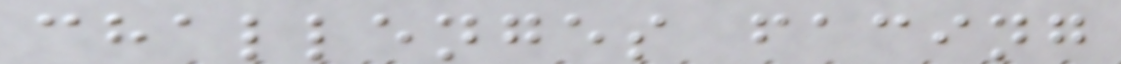challenges facing
